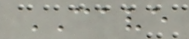CAVE
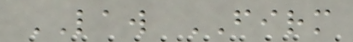LAW FIRM
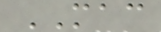MAC
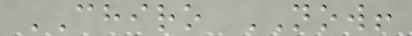CHIRO NOW!
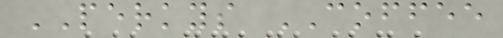PERKYS COFFEE
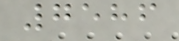7586
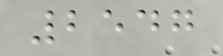2547
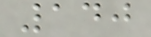140
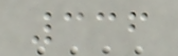336
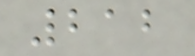212
